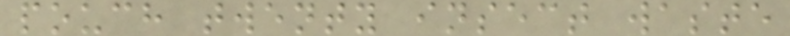pouch twenty insect waste
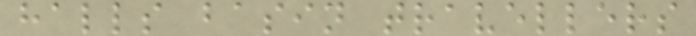halls basin travellers
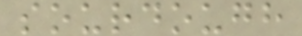sourdough
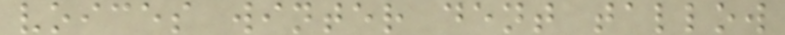voices winter dent tallow
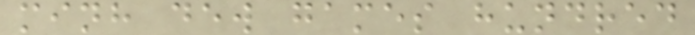minh dew games hundred
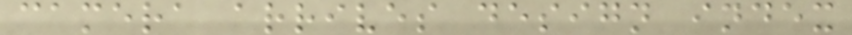camera arrives design index
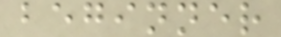beginner
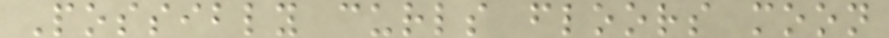Possibly curls floors moon
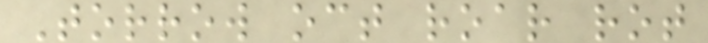Torrow oct roar rot
